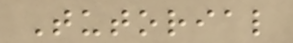Tutorial
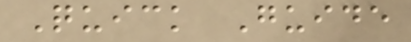Quick Guide
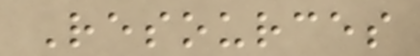Resources
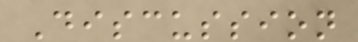Discussion
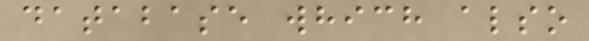database which also
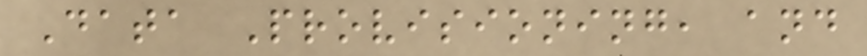Data Provisioning, and
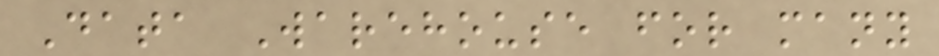Data Warehouse for many
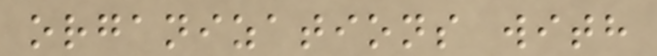organizations with
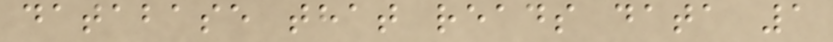database that reads data 1
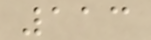113
